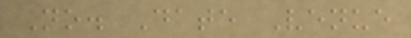No. Date Venue
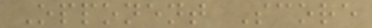Opponent Score
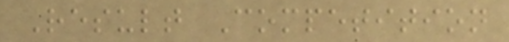Result Competition
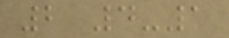2 4-1
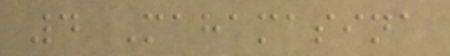4 Mahamasina
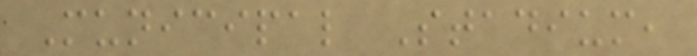Municipal Stadium,
